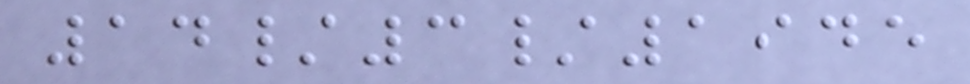14/3/1945
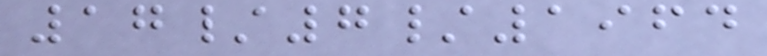17/7/1964
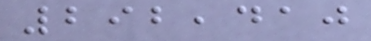292,410
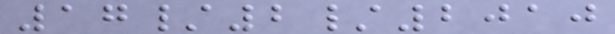17/2/2010
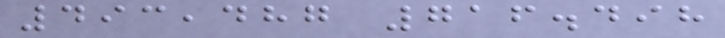493,487 716.498
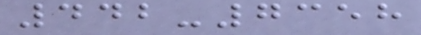442-7358
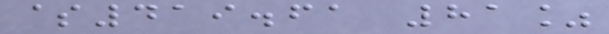$419.61 81%
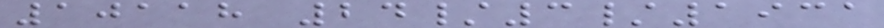10118 24/3/1931
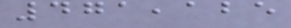471,125
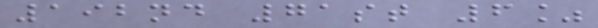192nd 71st 6%
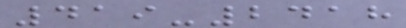419-2418
